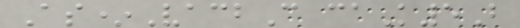As*VacbC caK5B
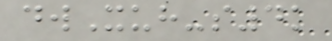dwXuh-s4k
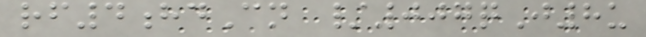rf4hdCn /007qJ8u
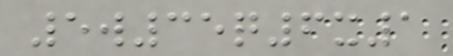5w35q6x1
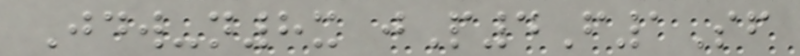Jdw-n8x jP4F1Sf
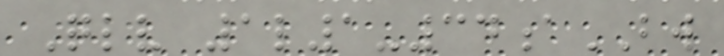Qlv 1l1-34aBW
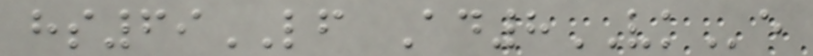hs69LF Ad8VKe
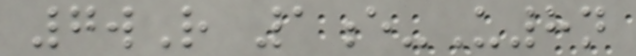7wR 1e-U8n
